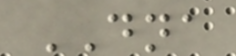DNA
